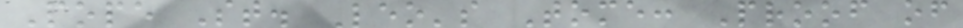Pope St. Leo's Tome: Proof of
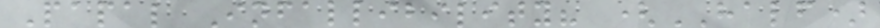Papal Infallibility? (HALF)
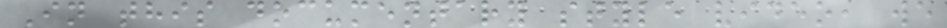In this documentary style video, we
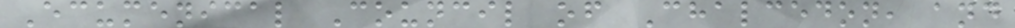Ecumenical Council of Chalcedon, and
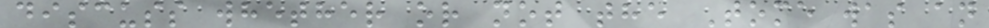discuss whether or not the Tome was an
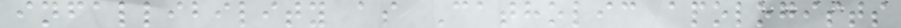infallibility as Catholic apologists
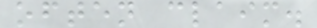often claim.
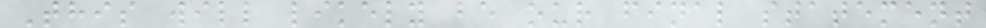This will likely be our final statement
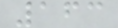163
